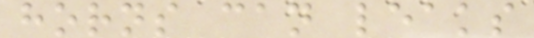horns can leaks
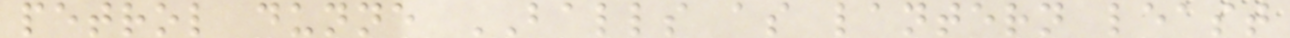petrol dunne BALLS as lantern least
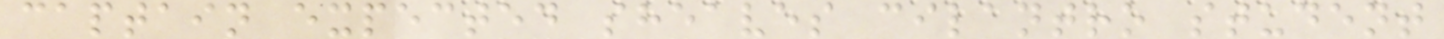captain expected sheaves cilantro student
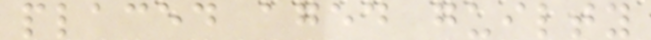placed aged guilty
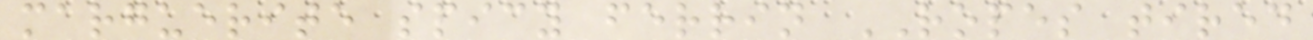marguerite spicy ferrin ROPES tired
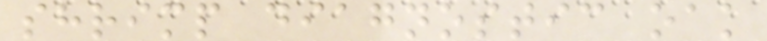shrimp diagnostic oak
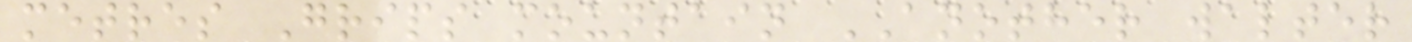metres Grips mountain ANOTHER walter
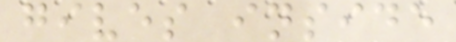gives inside
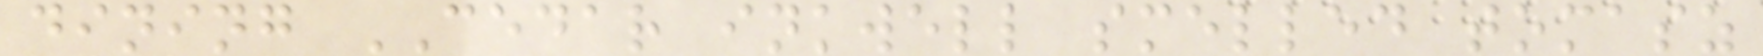dining CEDAR inkwell smelled tomasz
